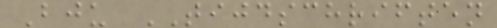Bju TIJDSCHRIFTEN
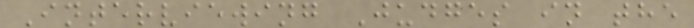Interviewing Judges in the
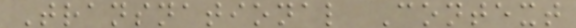Transnational Context
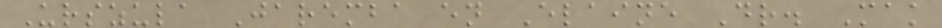Urszula Jaremba en Elaine Dr. Mak
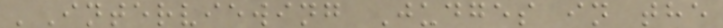'Interviewing Judges in the
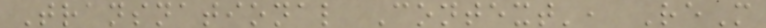Transnational Context', ReM
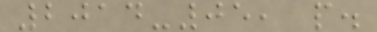2014-05, p.
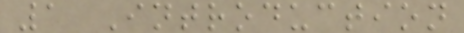1 Introduction
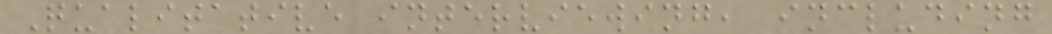Qualitative interviewing, including
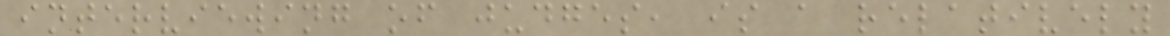interviewing of judges, is a relatively
